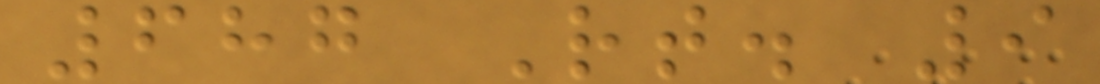687 Rt. 9
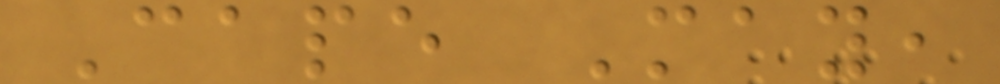Cape May,
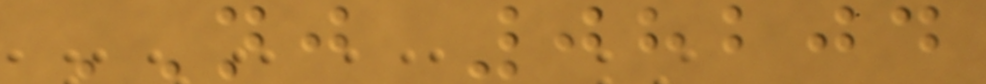NJ 08204
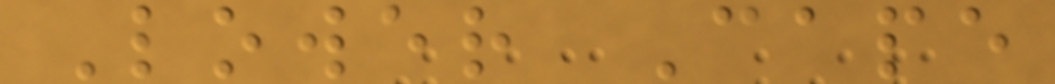Lower Cape
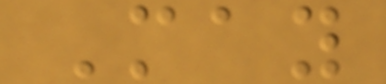May
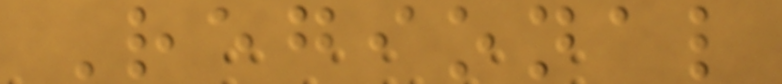Regional
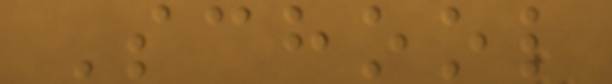School
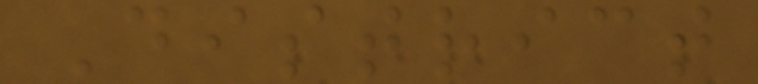District
